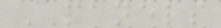PANELS
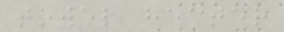towel heater
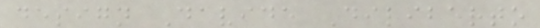design Davide Diliberto
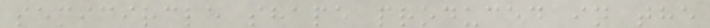semicircle shape produced in the
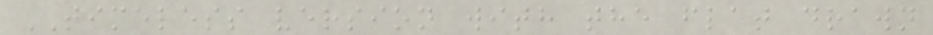TIMELESS version with the flat drawn
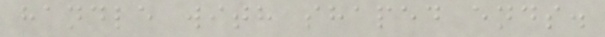handle with shaped ends.
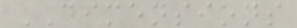DIMENSIONS
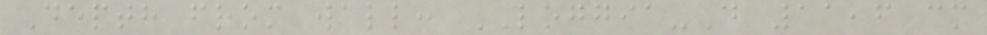Depth from wall: LOGGIA-D 11,6 cm
